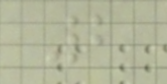2
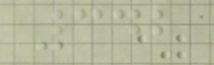342
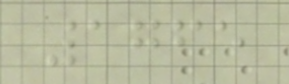1765
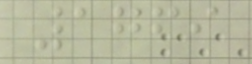1769
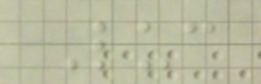Luc
